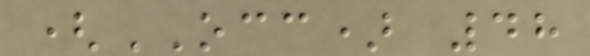(OCC) 48
